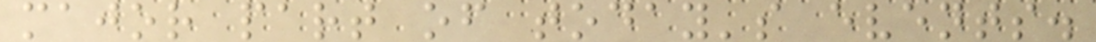major part of today's events.
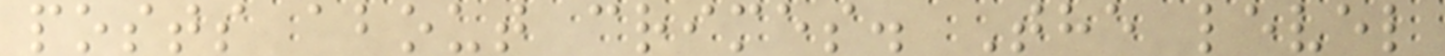posts about crimes. The level
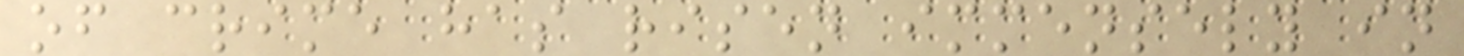of crime has risen immensely in
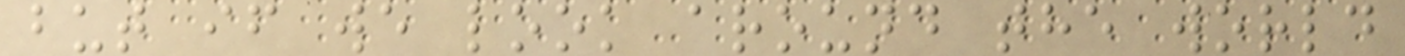but if we look around the world
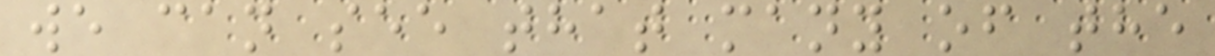we can see that many of the
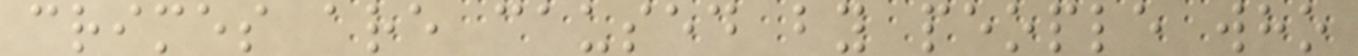crimes are caused by people who
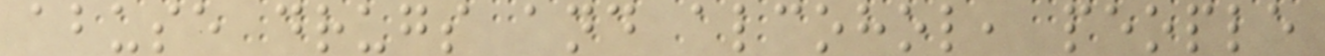abuse drugs and alcohol, people
